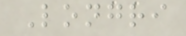Longri
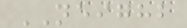NEIGHB
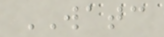WATC
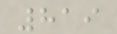819
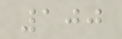100
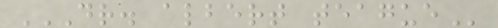DR. ALBERT TEAGUE
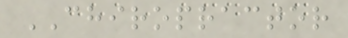CHIROPRACTOR
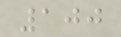100
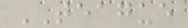TEAGUE
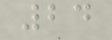24
